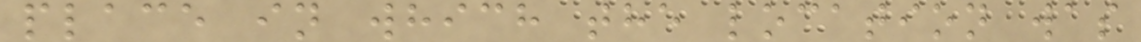place in which the location was
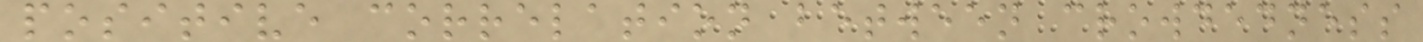positive correlation between crowdedness
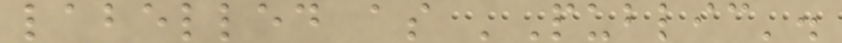labelled as 'Public'.
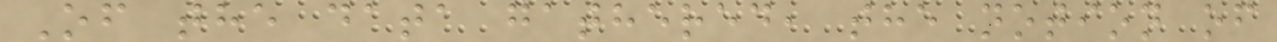Of the data gathered, the notion of
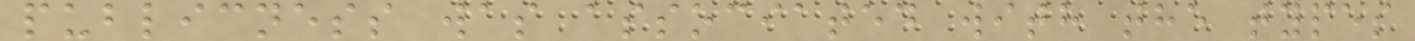publicness was associated with the types
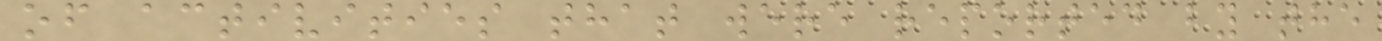of activities that were reported by the
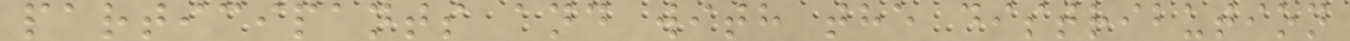participants and with the distribution
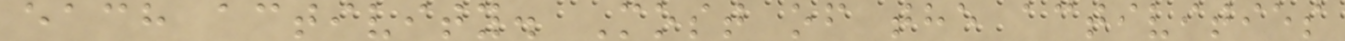each activity. Most of the activities
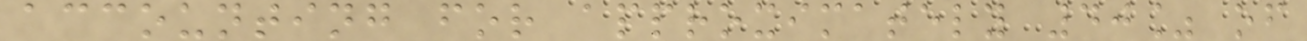accounting for approximately 40% of
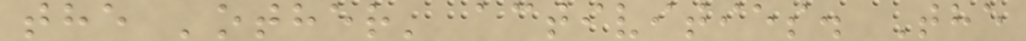the 'other' activities. The
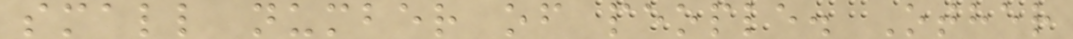small number of people. Other
